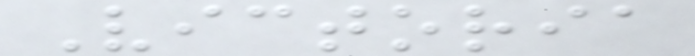Victoria
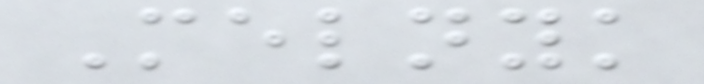Melnyk
